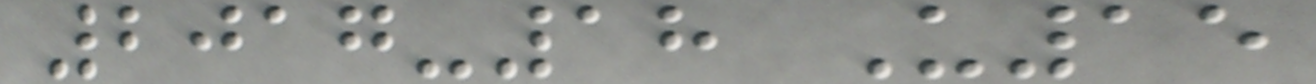2017-18 U15
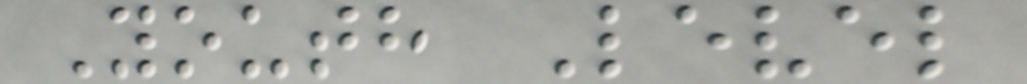Youth Level
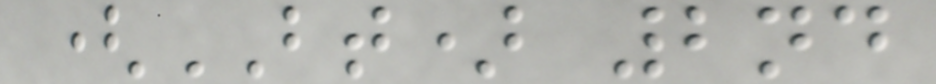(BT) 2nd
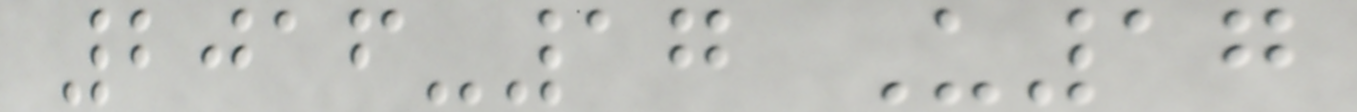2016-17 U17
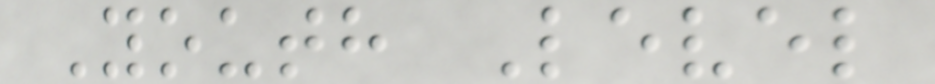Youth Level
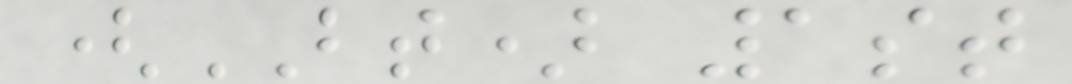(BT) 1st
